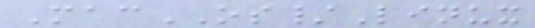MacOS/Linux
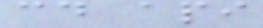cd api
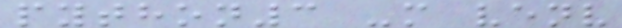python3 -m venv
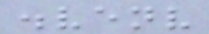.venv
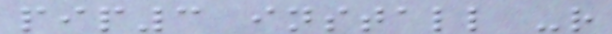pip3 install -r
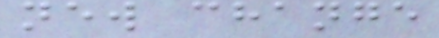new change
